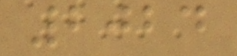2024
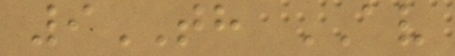9TH AV
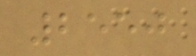2550
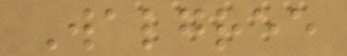Walgree
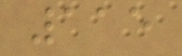115
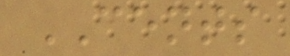CENTS
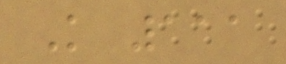K 111
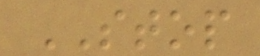STOP
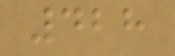428
